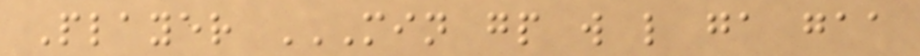Player MIN GP W L GA GAA
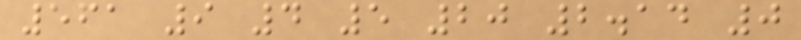561 9 4 5 20 2.14 0
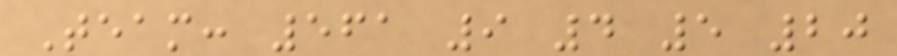Team: 561 9 4 5 20
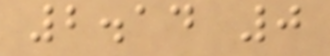2.14 0
